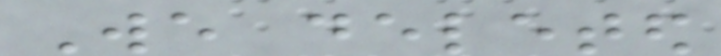We deleted
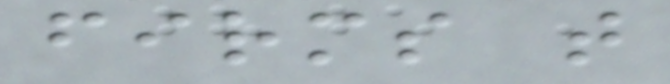firms that
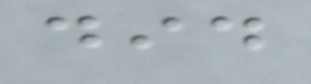did
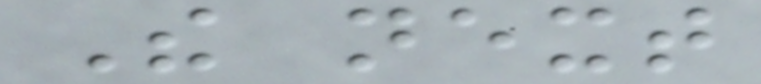The next
